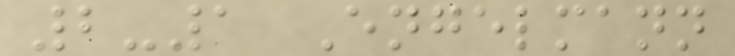2-1 Engelmann
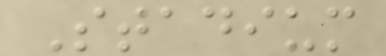Stadium
